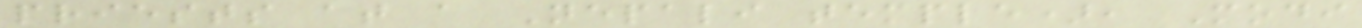priests at a Nepali temple), Modi
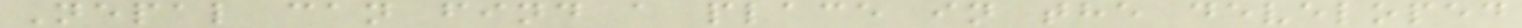Nepal can find a place in the developed
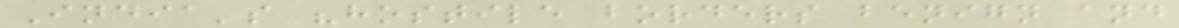India's "hostile borders benign and
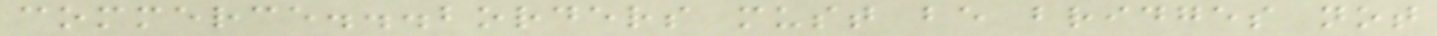commerce...borders must be bridges not
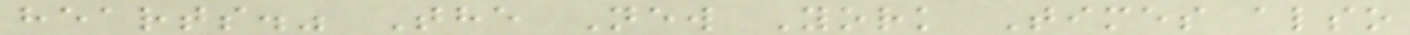hearts." The New York Times also
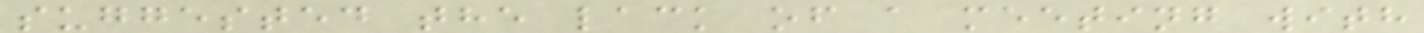suggested the lack of a meeting with
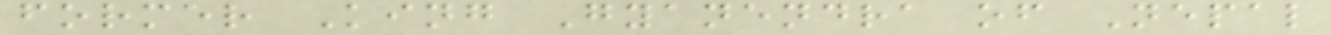former King Gyanendra of Nepal
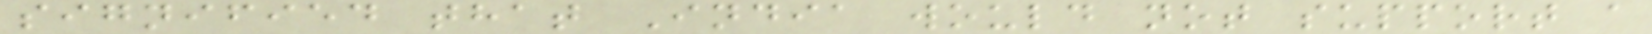signified that India would not support a
